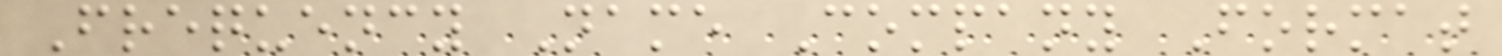Frequency Name Company Format
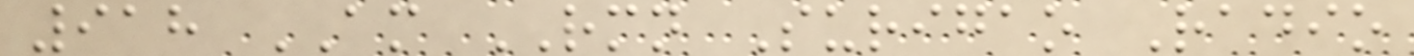918 AM RMN Surigao Radio
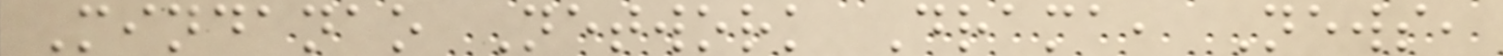Mindanao Network Drama, News,
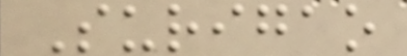Surigao
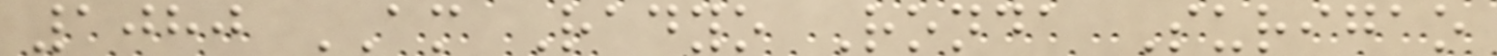1080 AM Radyo Ronda Surigao
